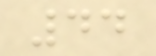44
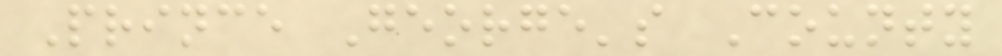Prince George's County
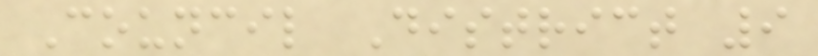Council District 9
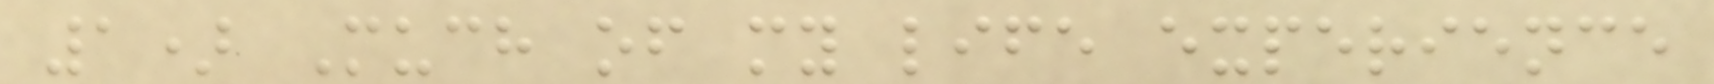1) Much of my life experience
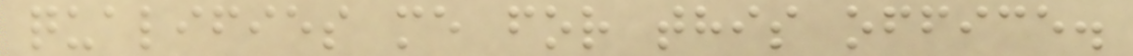qualifies me for this office.
